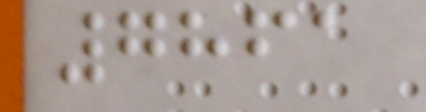7861
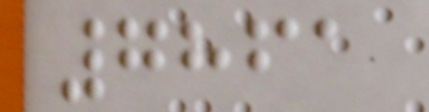7861
